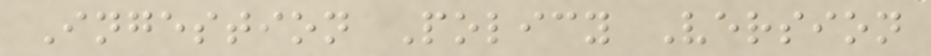Ingestion Policy Version
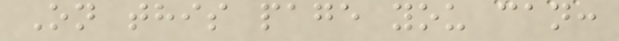On this page you can:
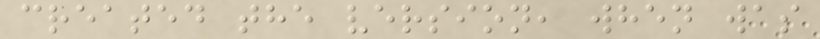created the version, when was
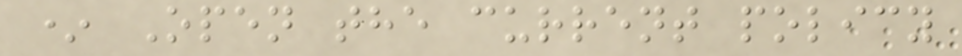* Open the current policy
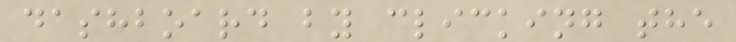dashboard by clicking the
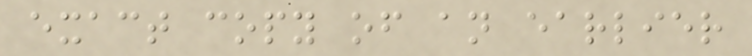exact copy of an earlier
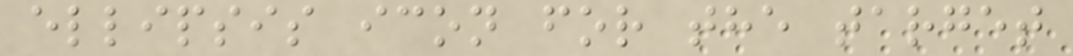ellipsis icon for the target
